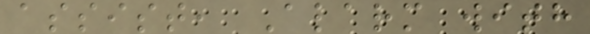assist, Alarm with
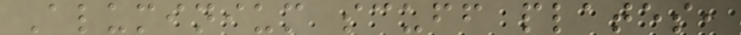Aluminium scuff plates,
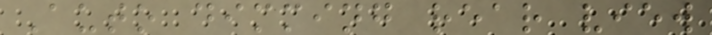Auto dimming rear view
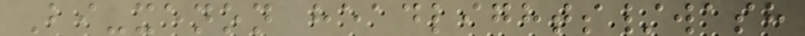Bi-xenon headlights/wash
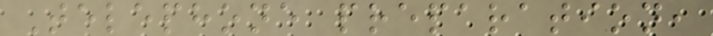Telephone preparation,
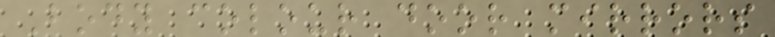Body colour door mirrors
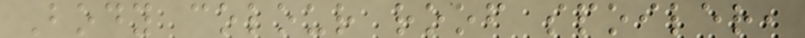Body colour roof spoiler,
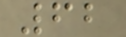62
